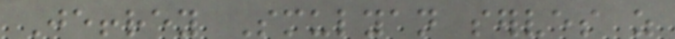Jeffrey Smulyan serves as
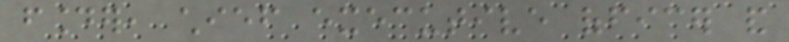founder, chief executive officer and
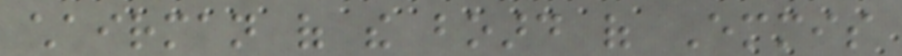chairman of the board of Emmis
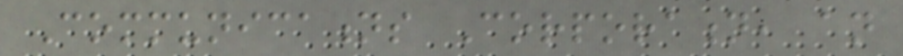Communications Corporation, an
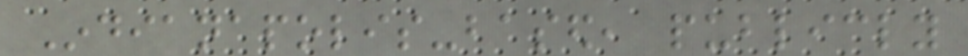Indianapolis-based, publicly
